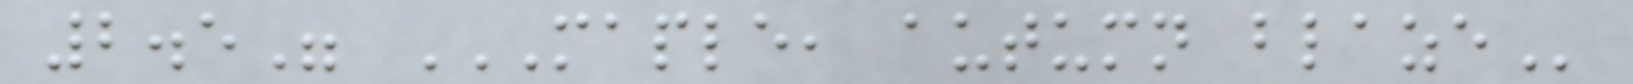2.5" MAPLE, AUTUMN BLAZE
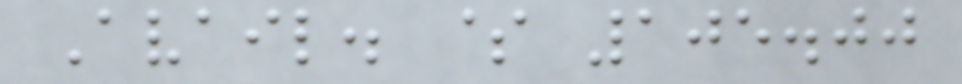Avail. $ 105.00
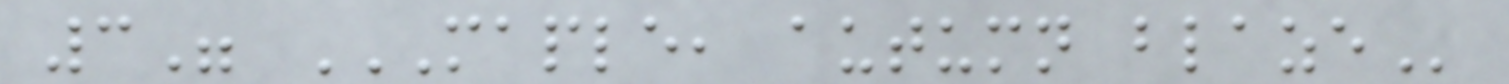3" MAPLE, AUTUMN BLAZE
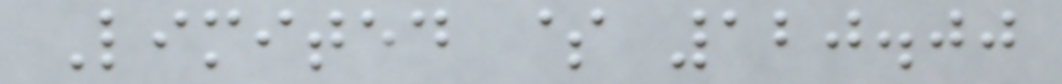Limited $ 120.00
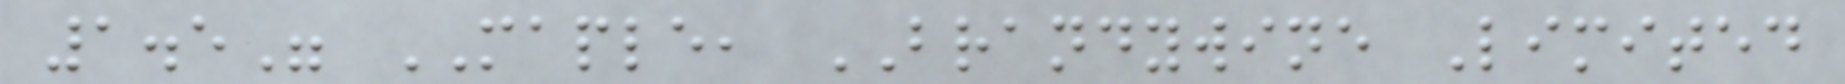1.5" MAPLE, BRANDYWINE Limited
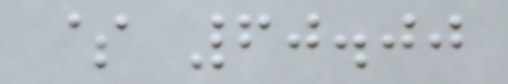$ 60.00
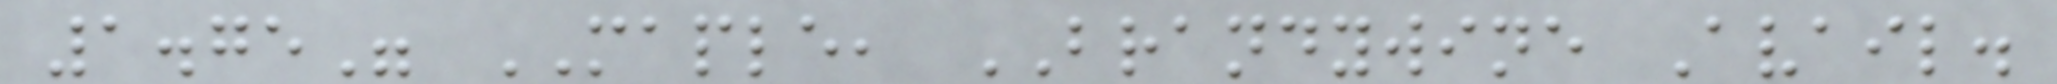1.75" MAPLE, BRANDYWINE Avail.
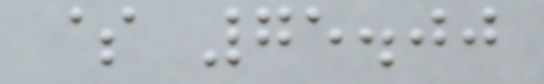$ 75.00
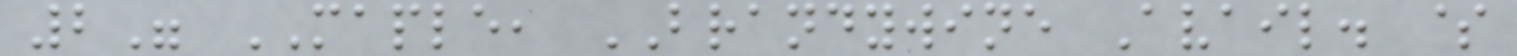2" MAPLE, BRANDYWINE Avail. $
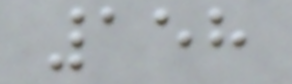158
